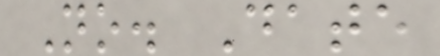No. Date
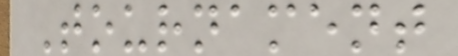Tournament
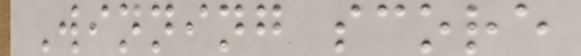Winning score
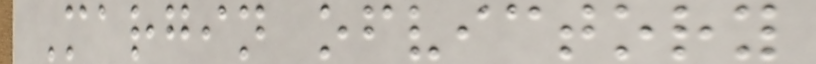Margin ofvictory
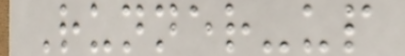Runner-up
